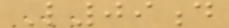L09d
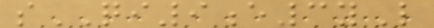sQI9e3yL
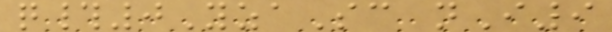q#0YzaSc nI9
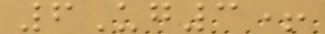6Ug3+
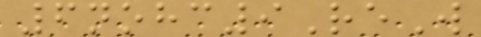6nohc9ReW
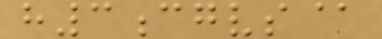h3cgvs@
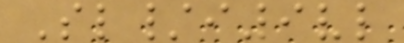Sl/i9vl
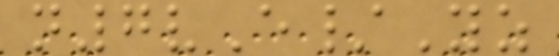n7vE/Yz
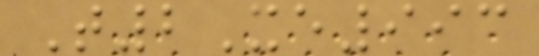T2Xe993
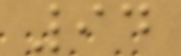94
